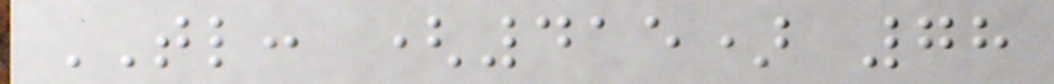TL: (415) 78
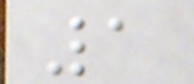1
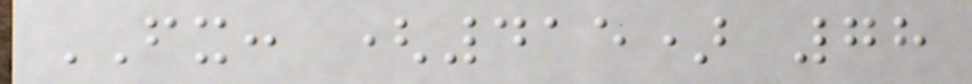FX: (415) 78
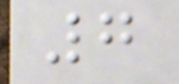7
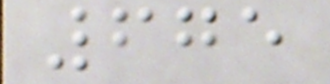675
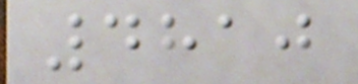4810
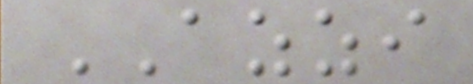AZZI
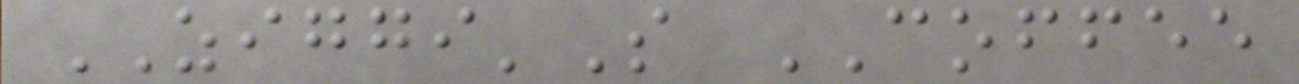ZIGGI'S COFFEE
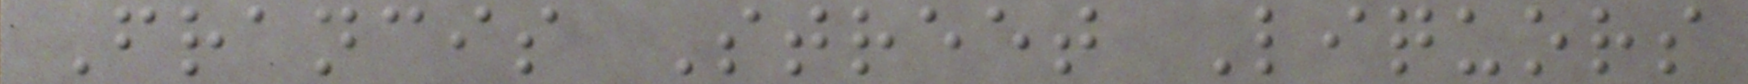Francis Street Liquors
